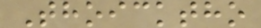Thoicktho
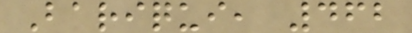Bariqui, 462
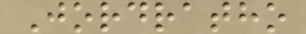Jordratho
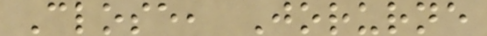Close, Jorurne
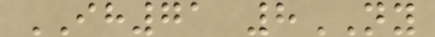IH71 8NY
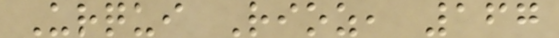Urqui Rioz, 167
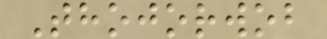Thojorwob
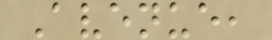Avenue,
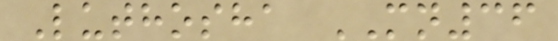Luthosha MN36
